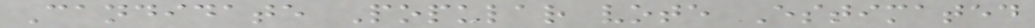Candidate Popular vote Estimated
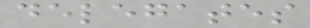delegates
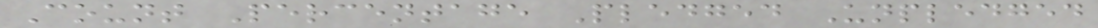Count Percentage Pledged Unpledged
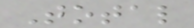Total
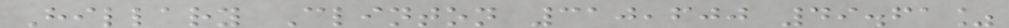Hillary Clinton 310,600 49.61%
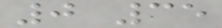0 35
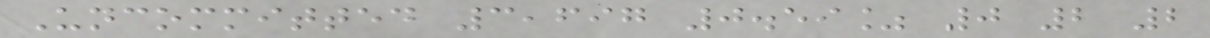Uncommitted 3,697 0.59% 0 2 2
